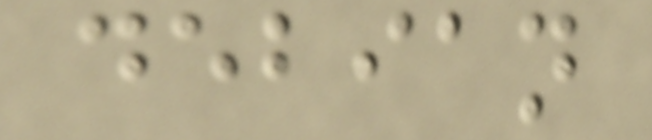debian
